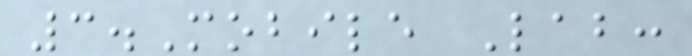3.Mobile Lab:
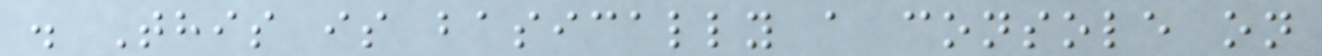. This is basically a console on
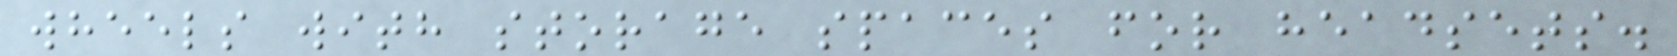wheels with storage spaces for headsets.
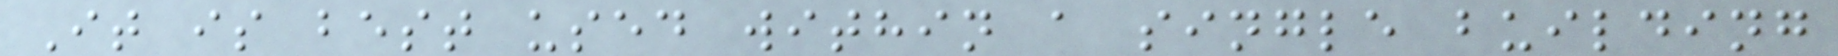It is best used within a single building
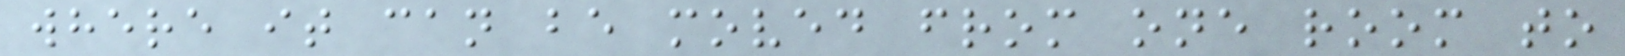where it can be moved from one room to
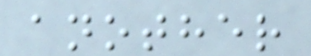another
